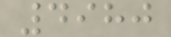4980
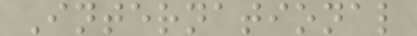International
